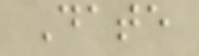Date
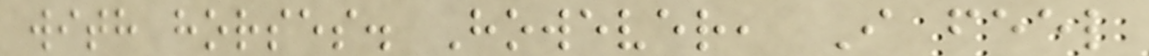with horses. However, I feel
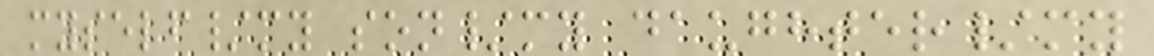myself/my son/my daughter/my
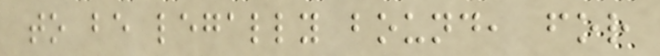to be legally bound, for
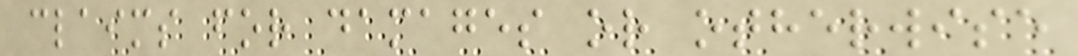claims for damages or otherwise
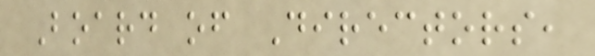Board of Directors,
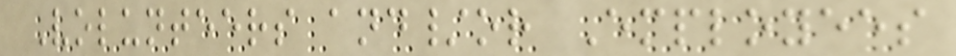Volunteers and/or Employees
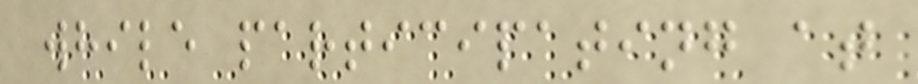while participating at
